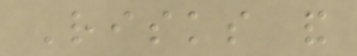Risks and
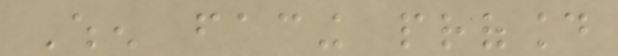When facing profound
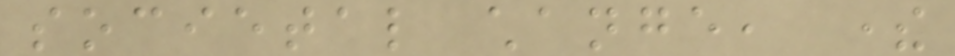societal change, there
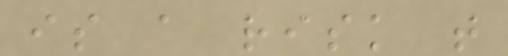is a risk that
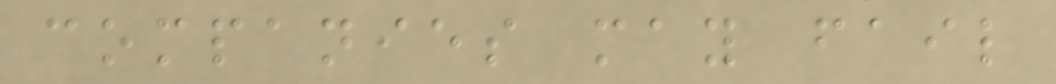companies may fail
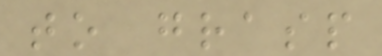to grasp
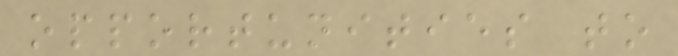opportunities to
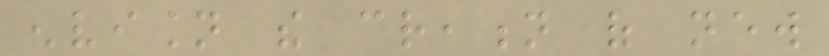envision the creation of new
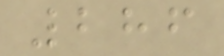286
